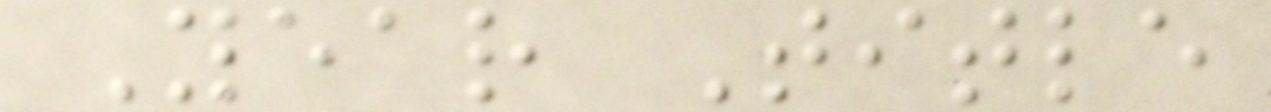Year Title
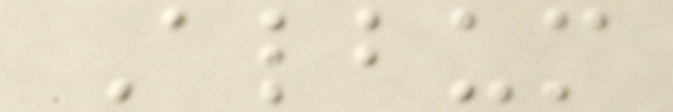Album
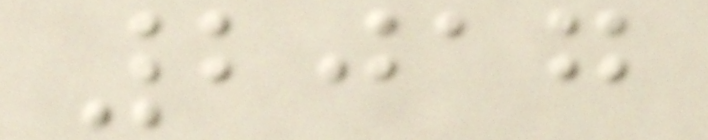2017
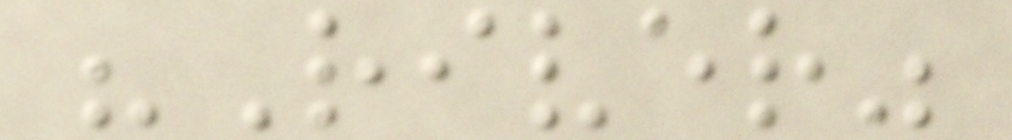"River"
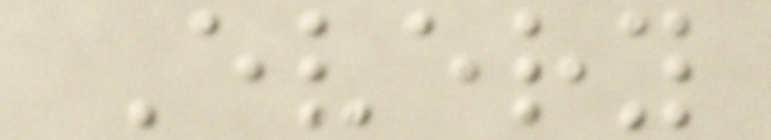Every
